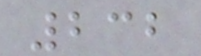232
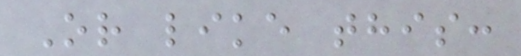Or like this:
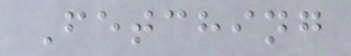Fetching
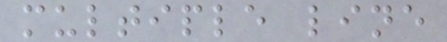multiple line
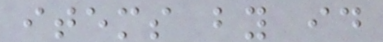items by id
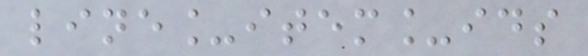line_item_ids
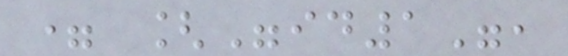= ["id1",
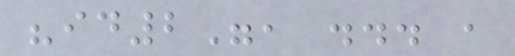"id2", ... ,
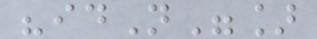"idN"]
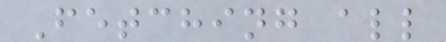Fetching all
